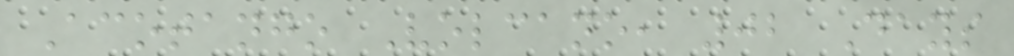Acotango Volcano, 02 Days
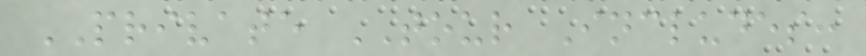PRIVATE TOUR Includes:
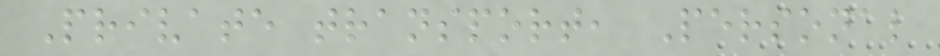Private transport, Personal
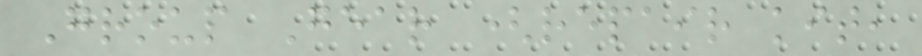Group Gear (repair kit,
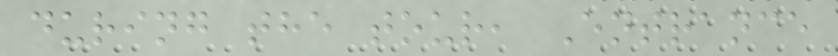during the tour, Entrance
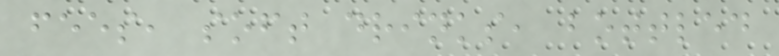fees, soft drinks, bottled
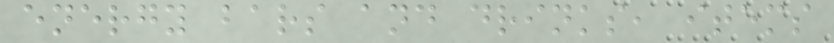energy bars and drinks, items
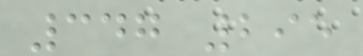347 295
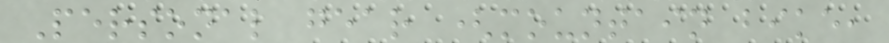Personal gear (mountain bike,
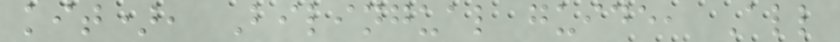kit), Bilingual guide, All
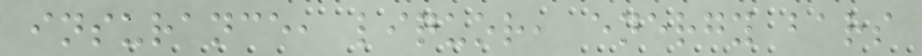insurance, liquor, energy bars
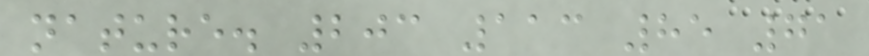nature. 203 113 85 71
